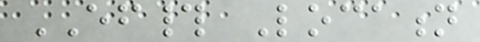EF# Location
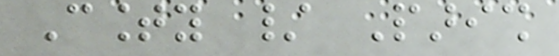County / Parish
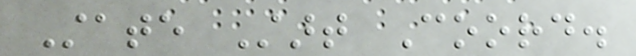State Start Coord.
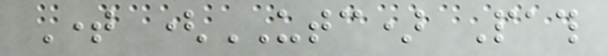Time (UTC) Path
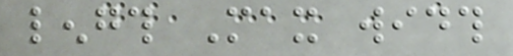length Max width
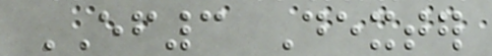EF3 Dexter
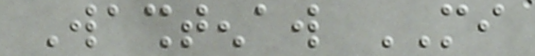Washtenaw MI
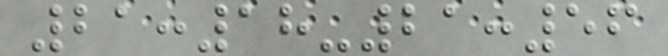21:18-21:56
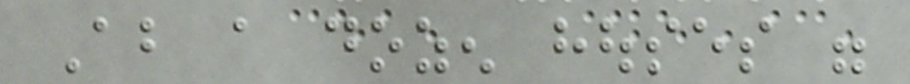About a dozen houses were
